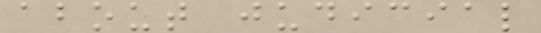about judicial
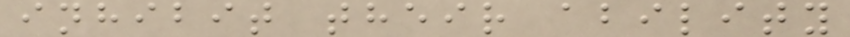inhibit their ability
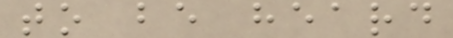to be heard
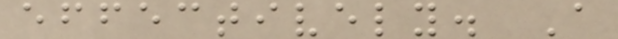effectively. A
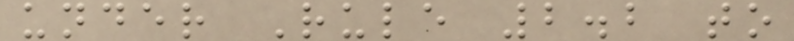under Rule 2.2 to
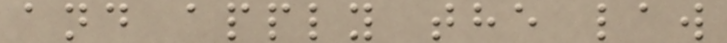and apply the law
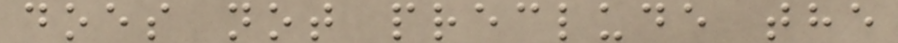does not preclude the
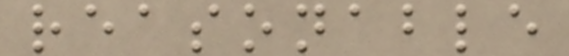reasonable
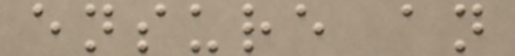ensure an
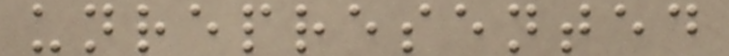unrepresented
